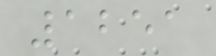1251
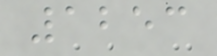1253
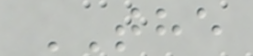THE
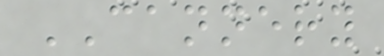CANNERY
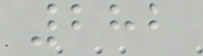282
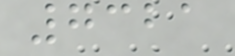7321
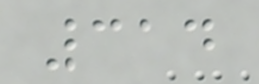314
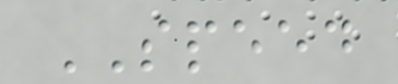SPEED
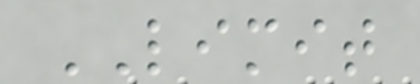LIMIT
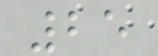25
